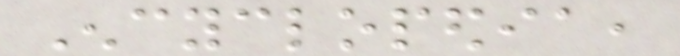Encyclopedia,
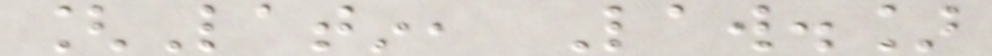[Latin, Law.]
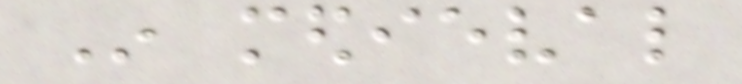In medieval
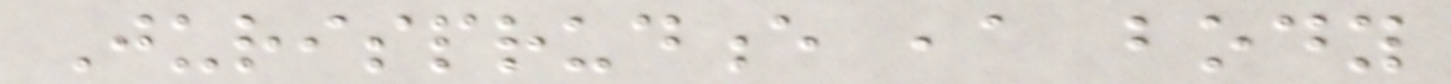Jurisprudence ,a body
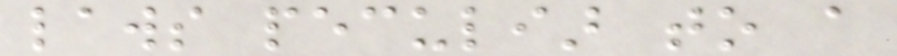laws peculiar to a
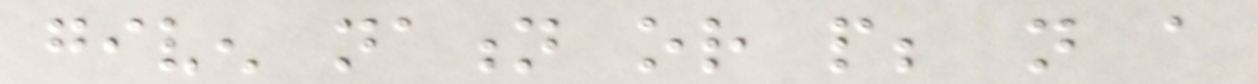given nation or people; not a
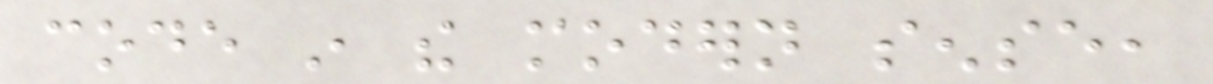code in the modern sense,
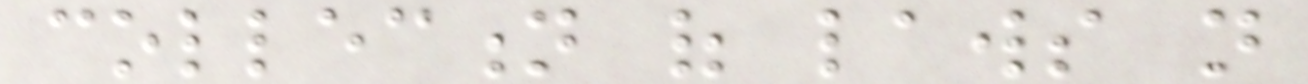collection of laws not
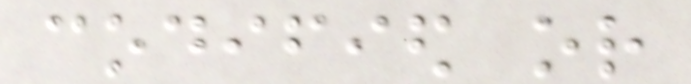codified or
